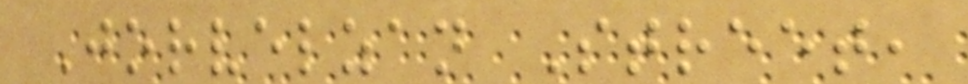Jorvelzan Street,
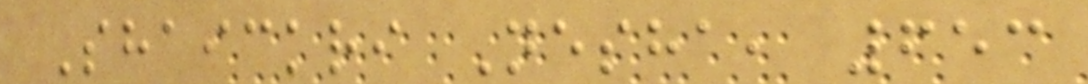Shaickri Nesha, 653
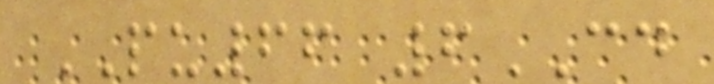PU66 6CD
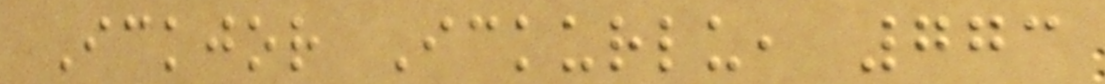Ickjor Ickurlu, 773
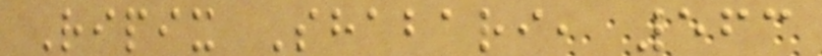Ripix Shabari, 563
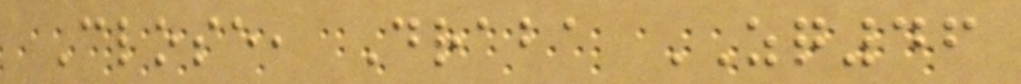Close, Draba ZQ46
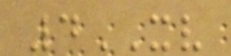4XV
